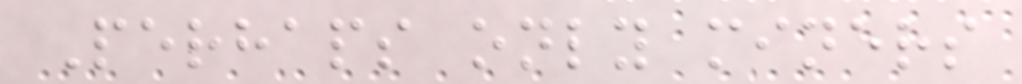Perhaps only miners
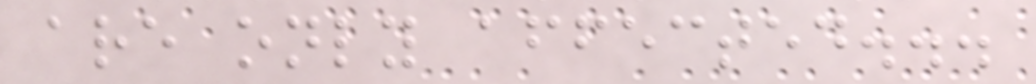are only affected...
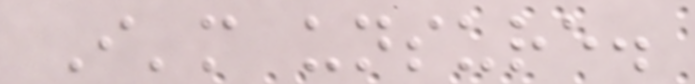I'm unsure.
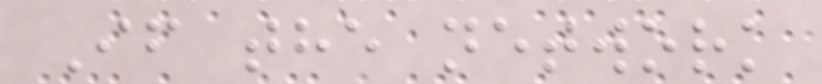If the network
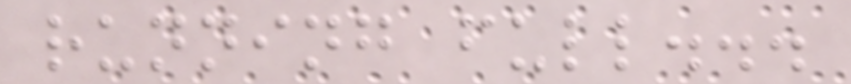running full...
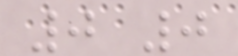0 0
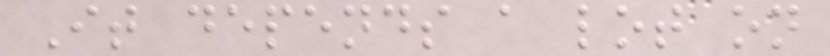It depends a lot on
